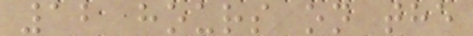12 hours on the
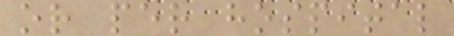or per hospital
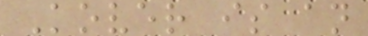Kover is an
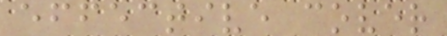effective cover
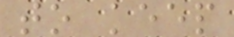to keep
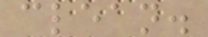clean.
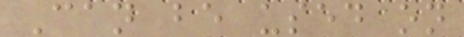Can be used on
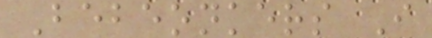Bebeonkers I
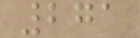271
